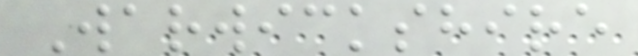Warwickshire
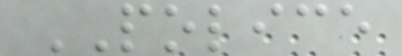POLICE
